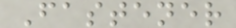Fastener
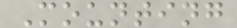Mounting
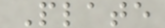Plate
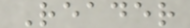Reader
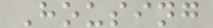Housing
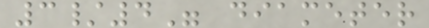3/4" diameter
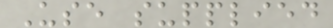Use supplied
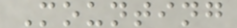Mounting
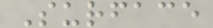Surface
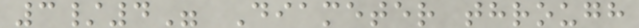3/4" Diameter through
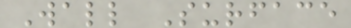Wall Surface
